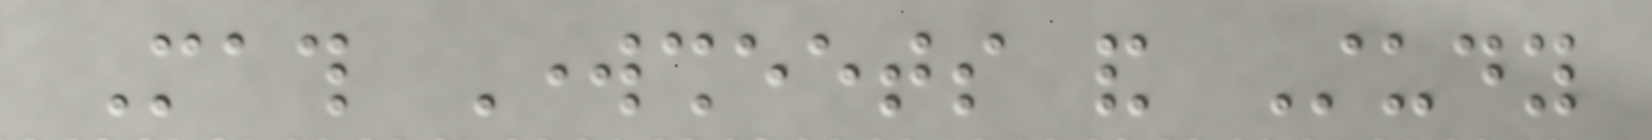Math Worksheets and Study
